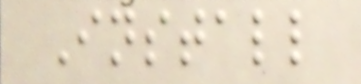Install
